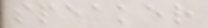speaker
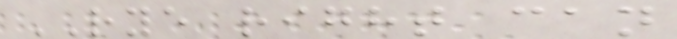RYE right can
